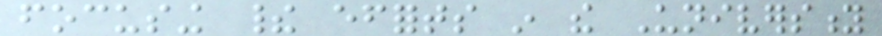focusing their efforts in the University
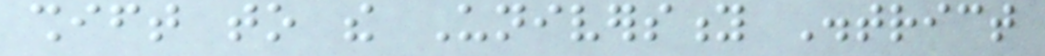shift to the University District
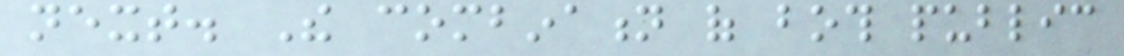next. The combination of both public
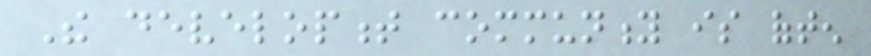The development community is often
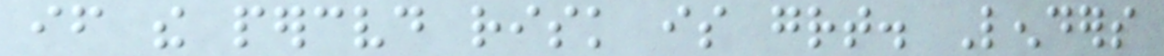if the perceived risk is great. Lenders
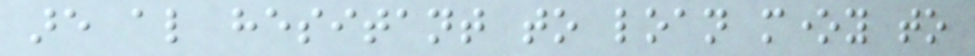are also hesitant to loan money to
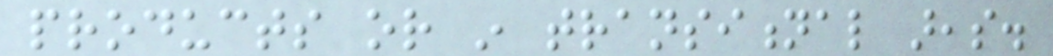products or in transitional areas.
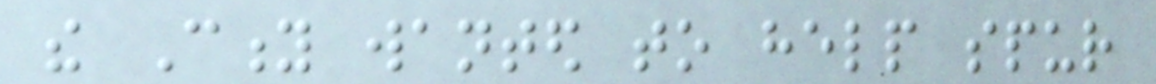the City wanted to help spur
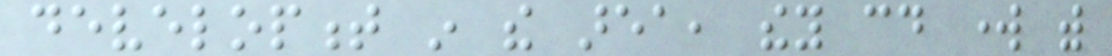development in the area, they could work with
